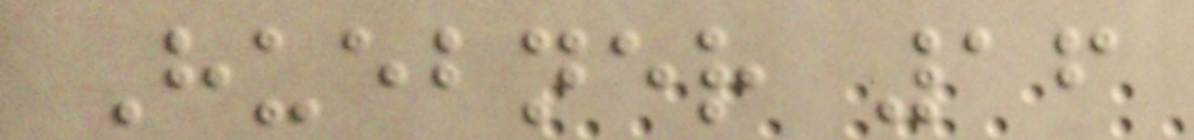Huebner 16
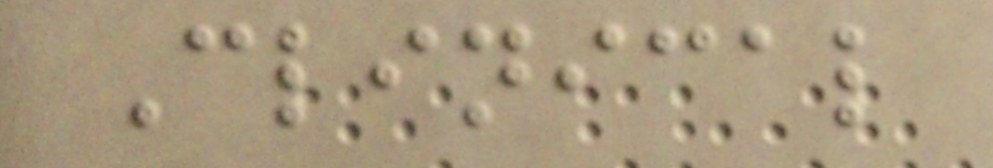Clinical
